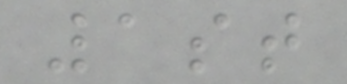1st
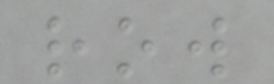row
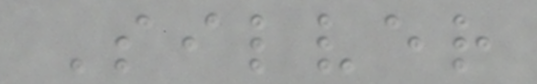Silver
